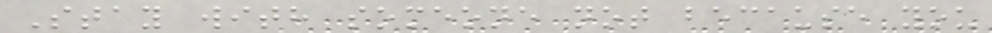Stay with someone not because you
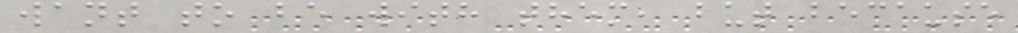want to be with them, but because
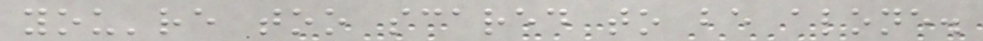you're too scared to be alone.
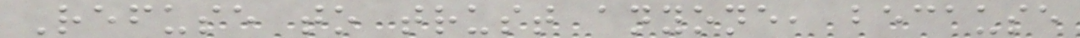Refuse to trust anyone, because
